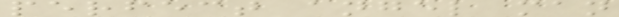perfect angel man
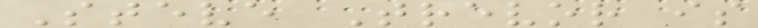Steve Trevor is
